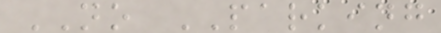NO PARKING
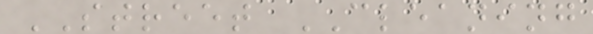STREET CLEANING
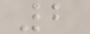2
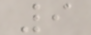9
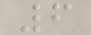6
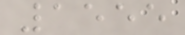1555
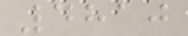4810
